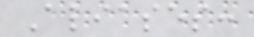Aliases:
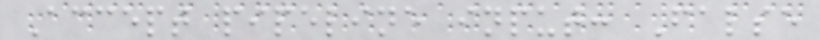Accept pipeline input: False
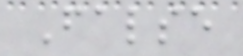False
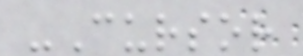-Cursor
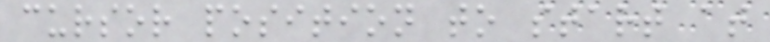cursor position to start at
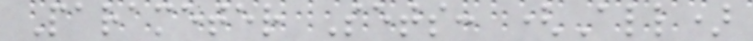Parameter Sets: (All)
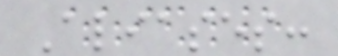Aliases:
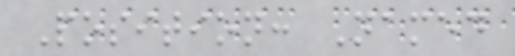Position: Named
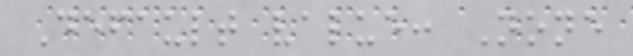Default value: None
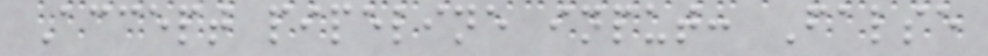Accept pipeline input: False
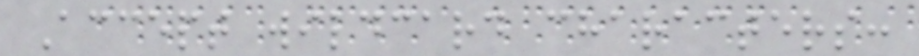Accept wildcard characters:
